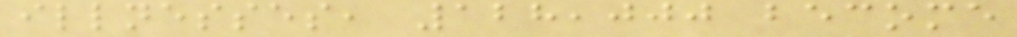illnesses, 128,000 become
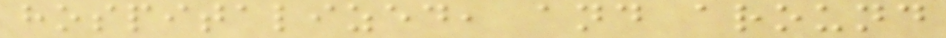hospitalized, and around
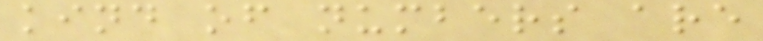kind of numbers are
